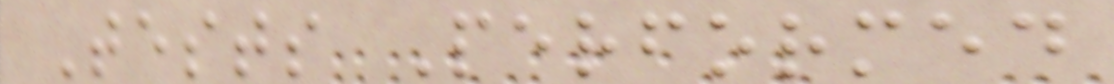Tests Performed
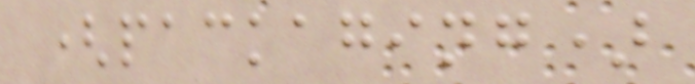(packaging)
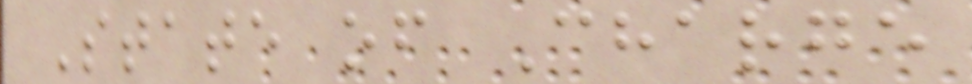State of Charge
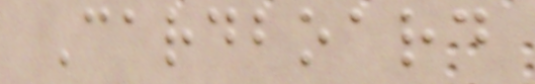Cardboard
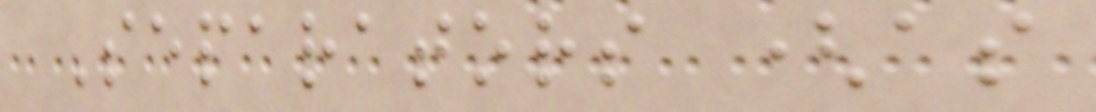Separators (as
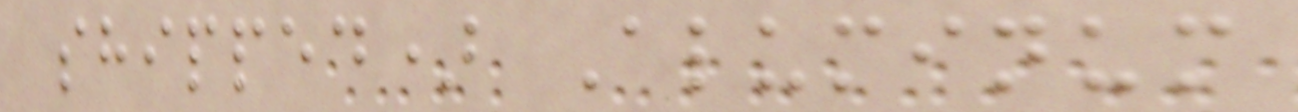shipped) Aluminum
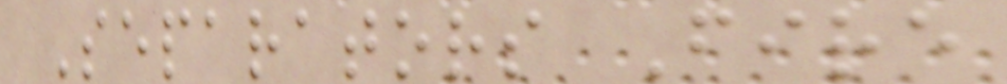Separators Fire
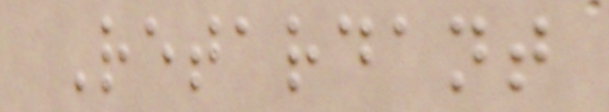Retardant
